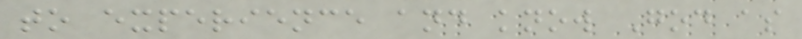to experience and know God as
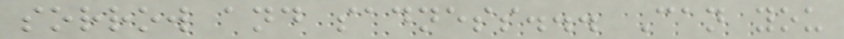sorrow and sadness... Can you
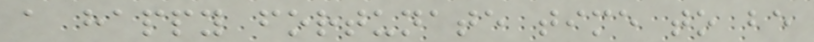a happy fortunate time to be
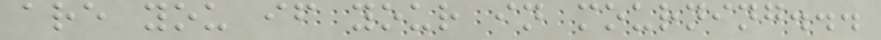are you if your in mourning...
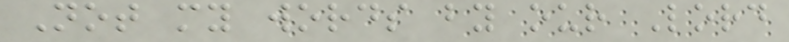Not my words by our Lord
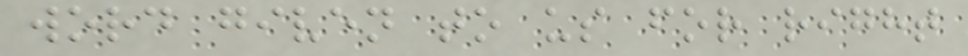word given to us for right
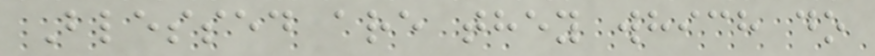Blessed are they which do
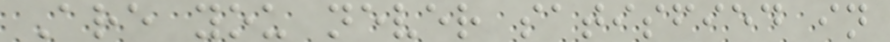Are you never satisfied in
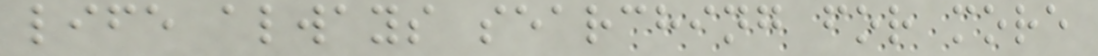life always searching for more
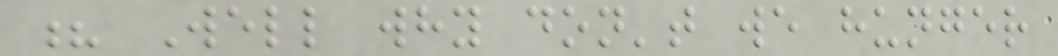? Well why don't we hunger
